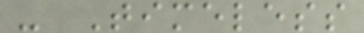- Timeless
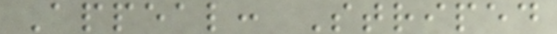Appeal: Striped
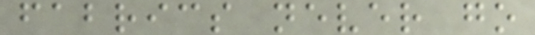fabrics never go
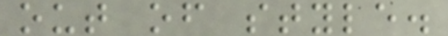out of style.
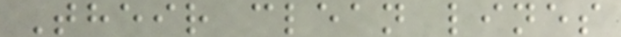Their clean lines
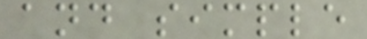and simple
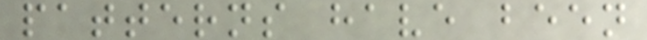patterns have been
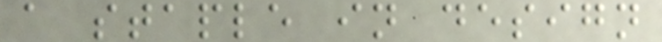a staple in design
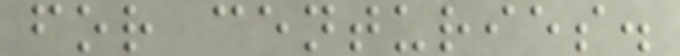for centuries.
